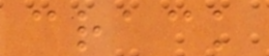crack
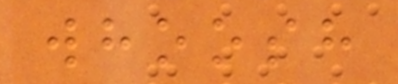whoosh
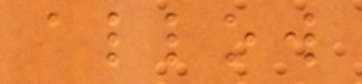allow
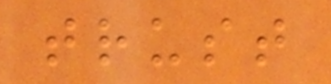trust
